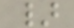}
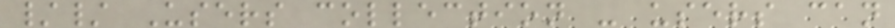// Users collection - users can
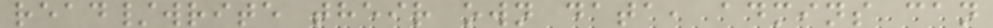read/write their own data, admins can
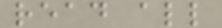read all
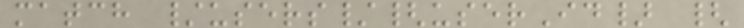match /users/{userId} {
